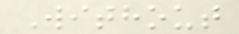Without
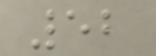52
